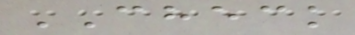CHECK
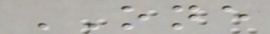ONE
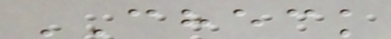CHECK
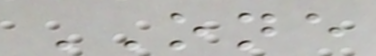ONE
